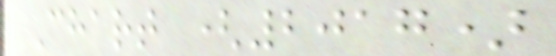Chart (2017)
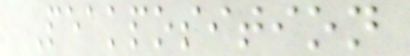Peakposition
